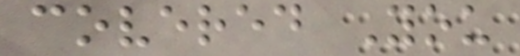covered You
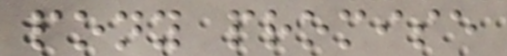pony promise
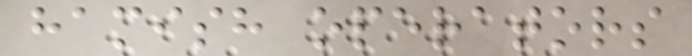hamish operators
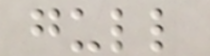gull
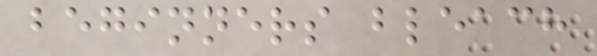beginners bleach
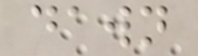dawn
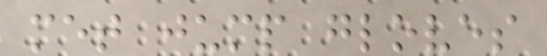met jump gloves
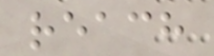reach
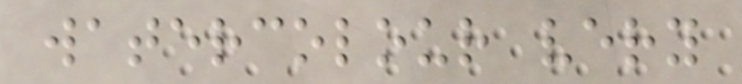watercolour very
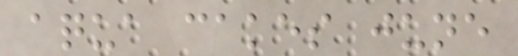aqua cakes june
